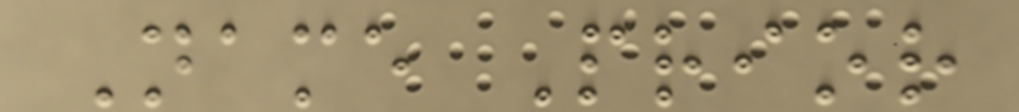Name Prior
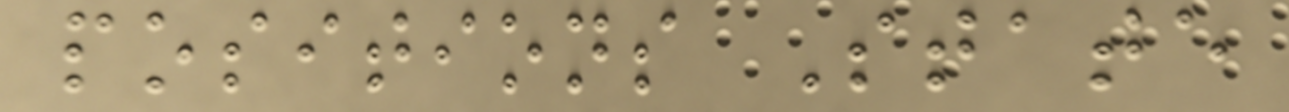positions State
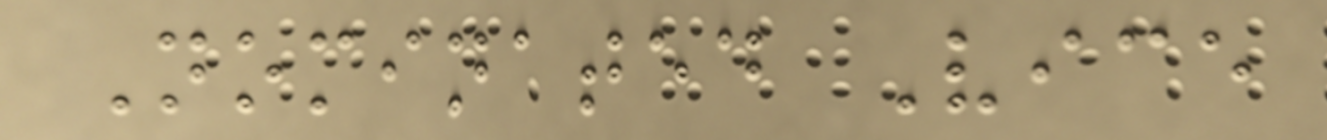Nominated Vice
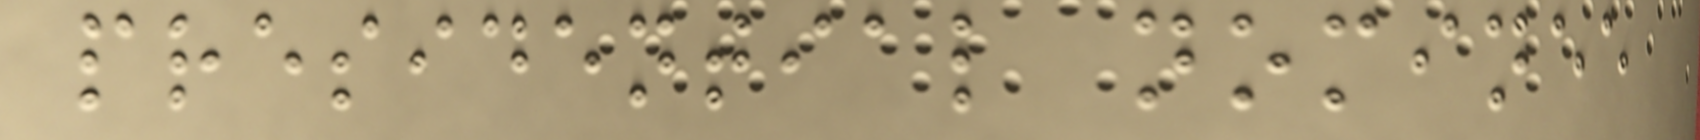presidential nominee
